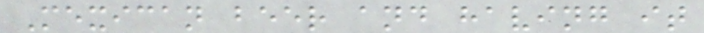Mexican beer and having it
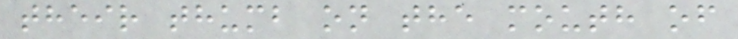their thumb on the mouth of
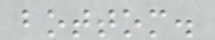bottom.
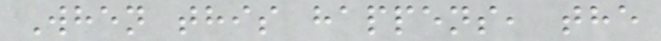When this happens, the
